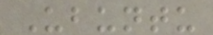Ubuntu
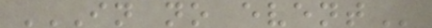IN NO EVENT
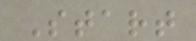Start
